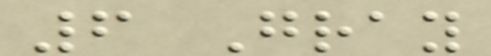6 Gray
